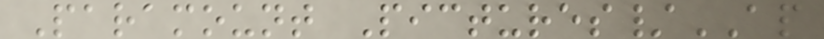Paramount Pictures/AP
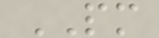PM
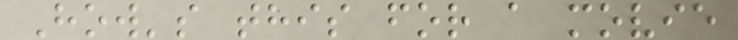How's this for a movie
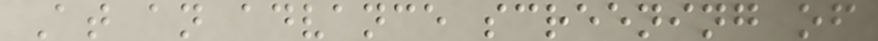At an advance screening of
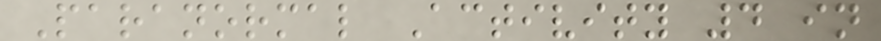Paranormal Activity 4 in
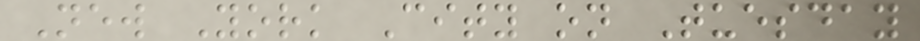New York City on Tuesday
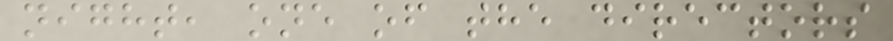night, one of the directors
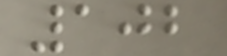102
